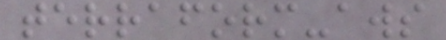terraform-aws
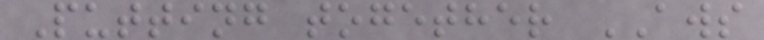Putting together AWS
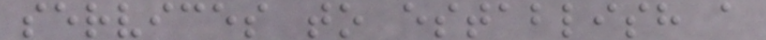services to establish a
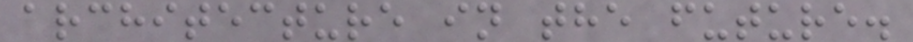architecture in the future.
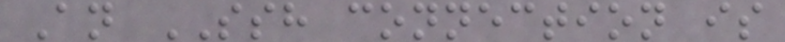An SSH connection is
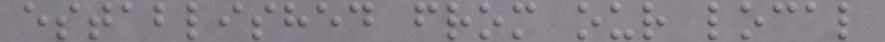established from our local
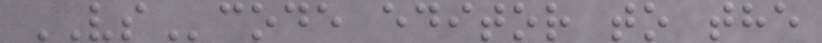VScode editor to the
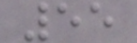55
